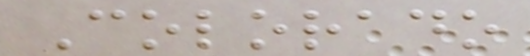Colorado
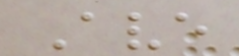Ave
